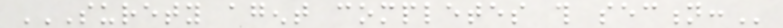SURETY AGENT COMPLETES THIS SECTION:
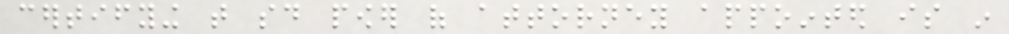certifying that said power of attorney appointed is in
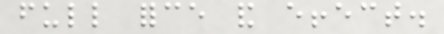full force and effect.
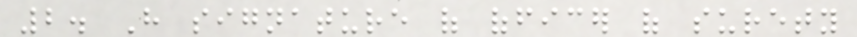2. Have signature of officer of surety
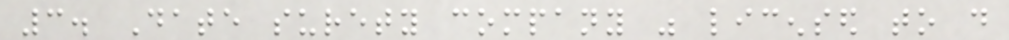3. Date surety company was licensed to do
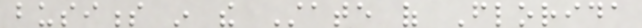business in the State of Florida
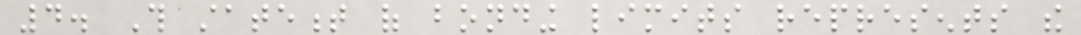4. This statement of bonding limits represents the
